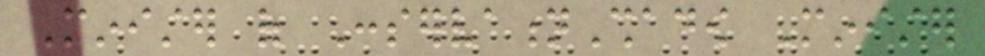Minister of ConservationShadow Minister
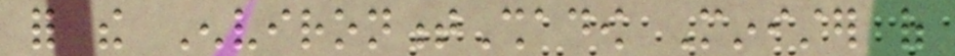for the EnvironmentShadow Minister of
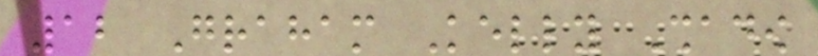12 Graham Kelly Shadow
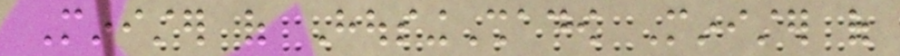Minister of HousingShadow Minister of
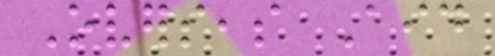Overseas Aid
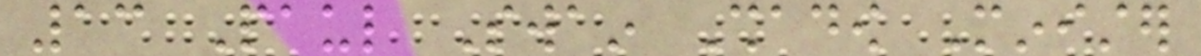13 Paul Swain Shadow Minister
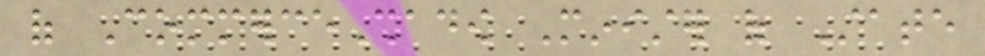of CommerceShadow Minister of State
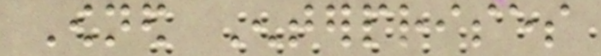Owned Enterprises
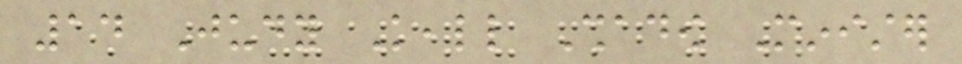14 Judy Keall Shadow Minister
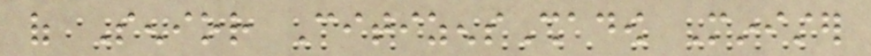of Senior CitizensShadow Minister
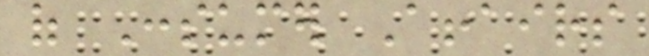of Consumer Affairs
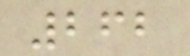262
